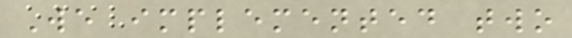We implemented two
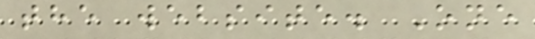the website. One
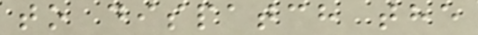to dispatch the
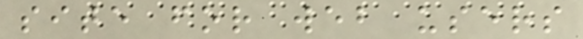site for web users
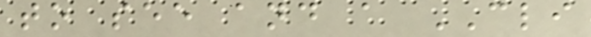to see and a CLI
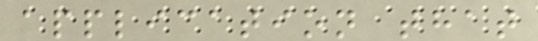application that
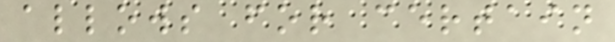allows for certain
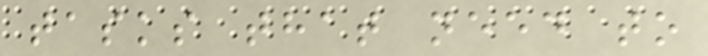tasks that need to
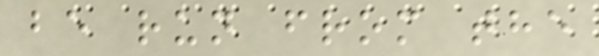be run from the
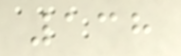138
